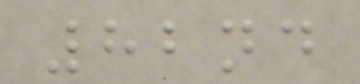82nd
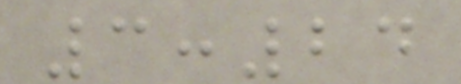3:24
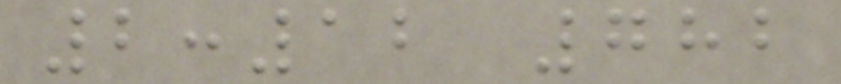2:12 782
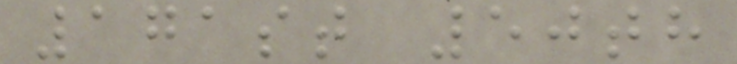171st 50th
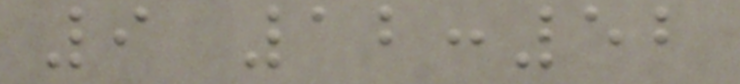9 12:52
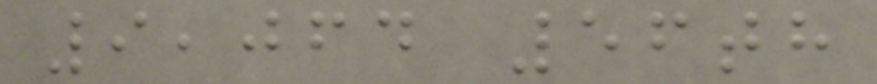9,064 56th
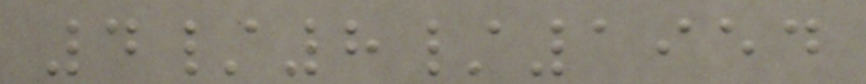4/8/1954
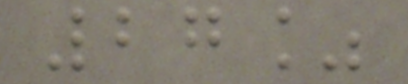27%
